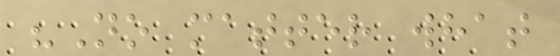"No matter what
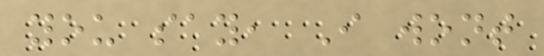you say, I wont
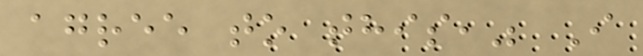agree to this," I
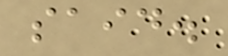said.
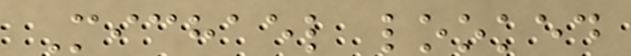Michael looked
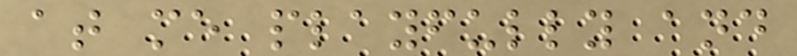at me playfully and
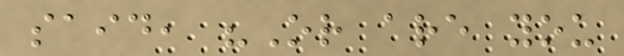said, "Or are you
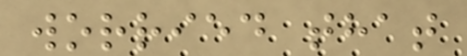worried that
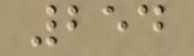254
